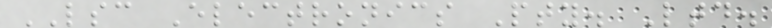LSC Electronics Pty. Ltd.
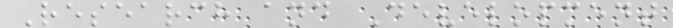Research and Development
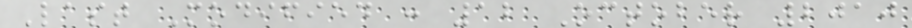Last Modified : 12 October 2010
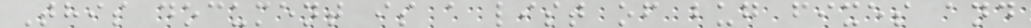This document is a list of bug fixes and
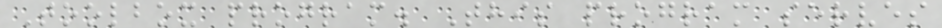Toolbox program. This program serves
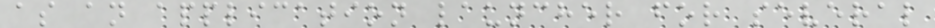as an application launcher for several
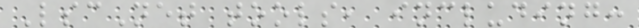LscNet tools, including:
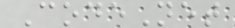CodeNet
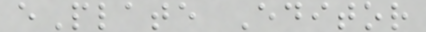ePlate Editor
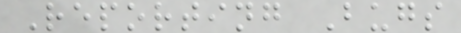Reporting Bugs
